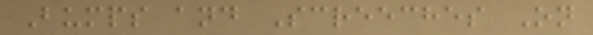Bumps and Screeches On
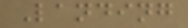Landing
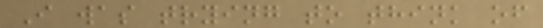I was trying to think of
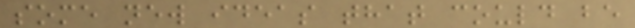some new ideas that could be
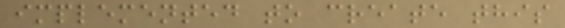implemented to create this
